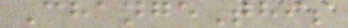ChangeThis
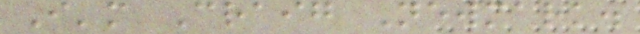I'm Craig Newmark.
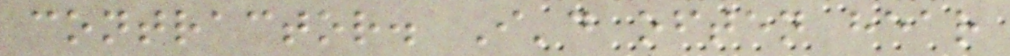contractor. I'd often hear
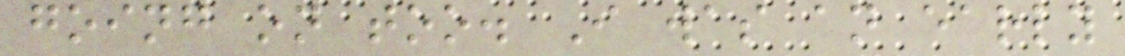going on too. I was an early
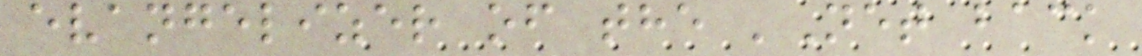evangelizer of the 'Net back
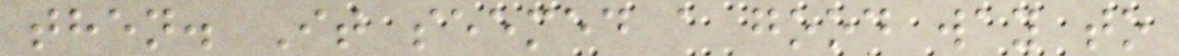then. It seemed a good way to
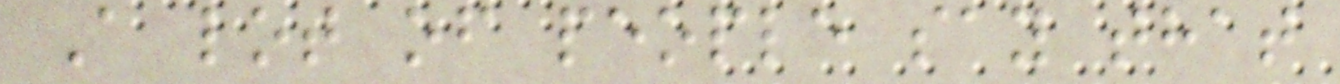A lot of people say that
